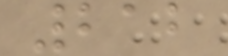212
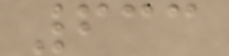633
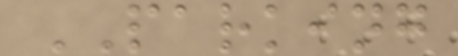PARKING
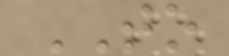TO
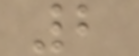2
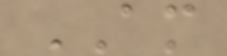AM
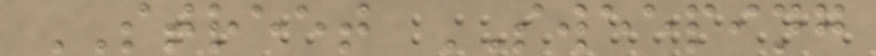STREET SWEEPING
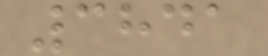3841
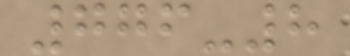776-8
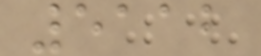5112
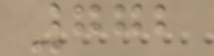772
